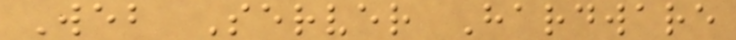Web Server Hardware
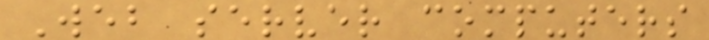Web server computers
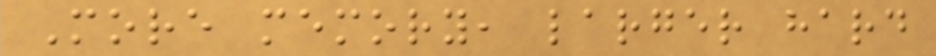More memory, larger hard
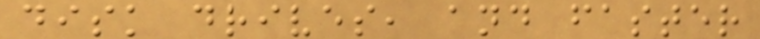disk drives, and faster
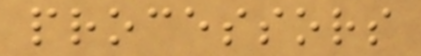processors
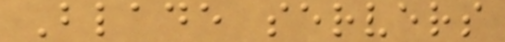Blade servers
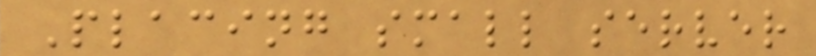Placing small server
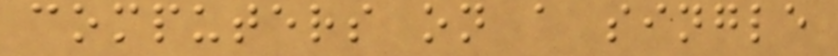computers on a single
